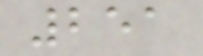251
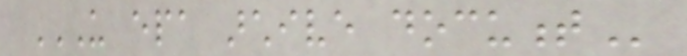US EPA ARCHIVE DOCUMENT
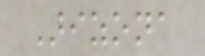Arizona
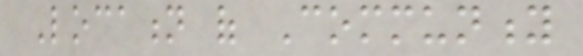Location of Community
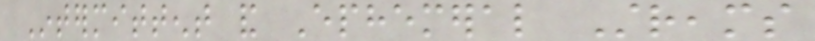Intermittent and Ephemeral Streams
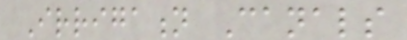Irrigation Canals
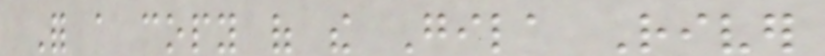For a copy of the Gila River
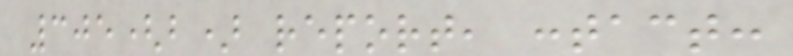305(b) report, contact:
